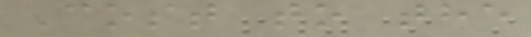Cost to the
